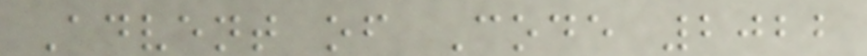Advent of Code 2022
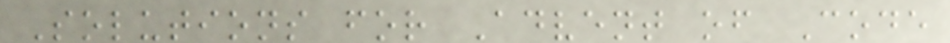Solutions for Advent of Code
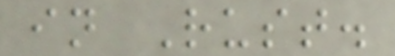in Rust.
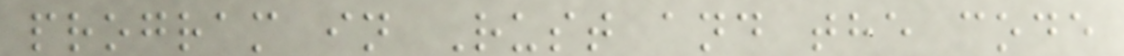program in Rust and the code
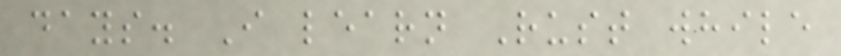days. I learn Rust while
